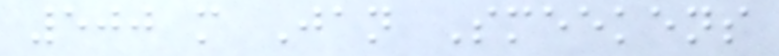500 m Jan Smeekens
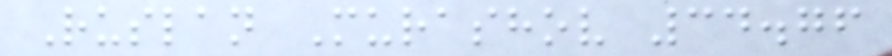Ruslan Murashov 34.76
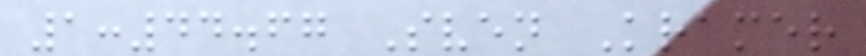1:44.67 Sven Kramer
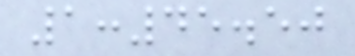1:45.50
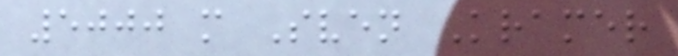5000 m Sven Kramer
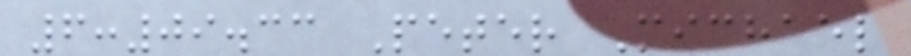6:09.33 Peter Michael
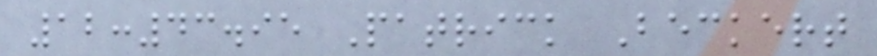12:43.95 Patrick Beckert
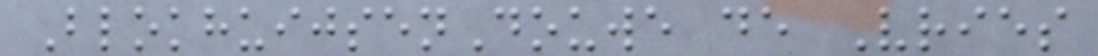BlokhuijsenDouwe de Vries
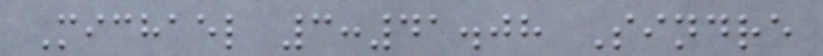Michael 3:41.08 Sindre
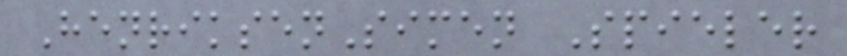HenriksenSimen Spieler
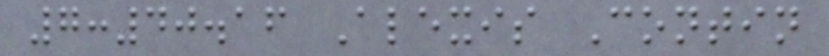7:40.16 Alexis Contin
